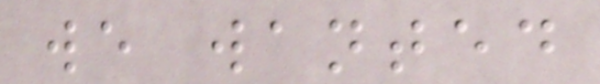we wanted
